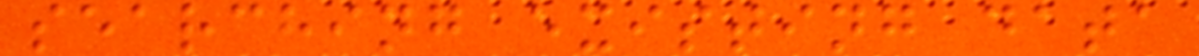searching existing data
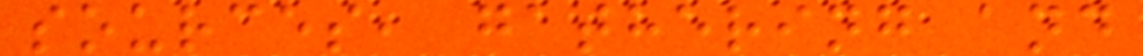sources, gathering and
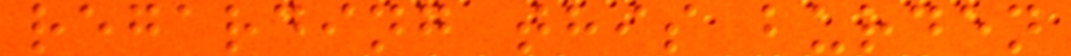regarding this burden
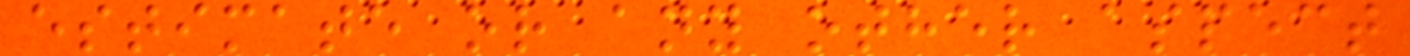estimate or any other aspect
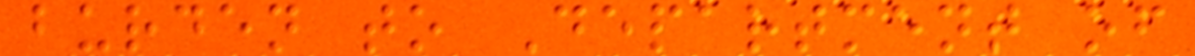burden to Department of
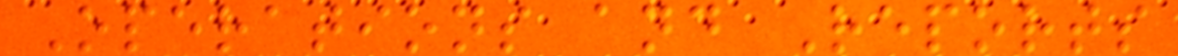Operations and Reports
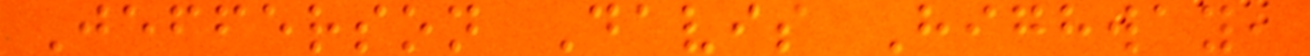Jefferson Davis Highway,
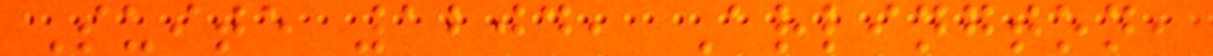Suite 1204, Arlington,
